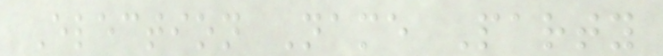Election Name Party
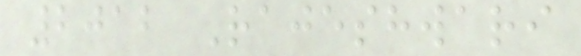2012 Rajeshwari
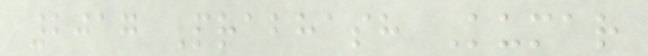2017 Prabhash Kumar
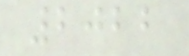2022
